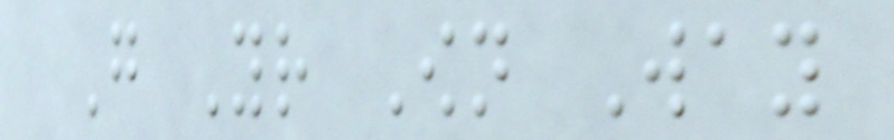Go Your Own Way
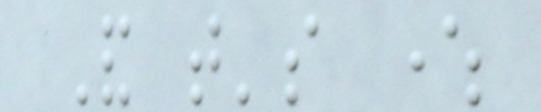And that's where
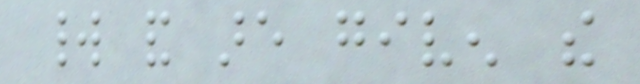world and are given the
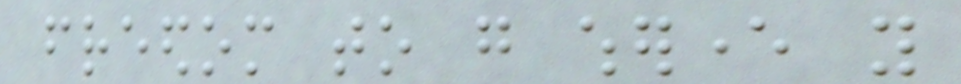freedom to go wherever you
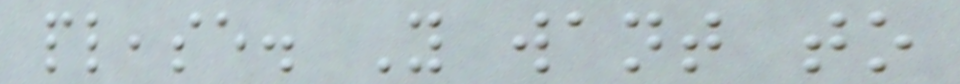please. You want to
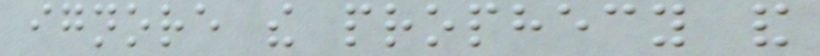ignore the prophecy and
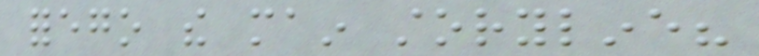forego the main storyline?
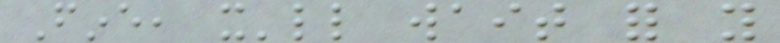Fine, it'll wait for you
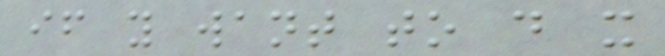if you want to do it
